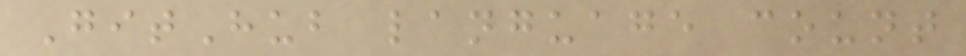GitHub language count
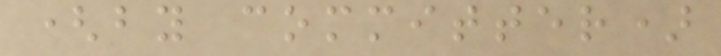(by committer)
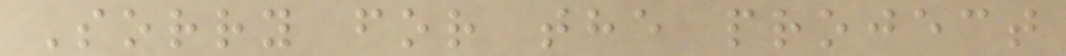Sorry for the project
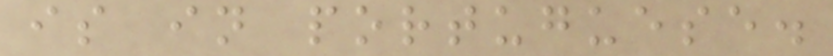is in portuguese.
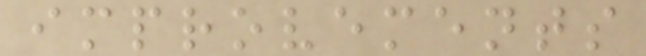improvements
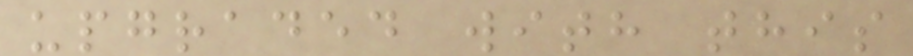upgraded with this
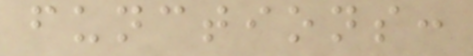functions:
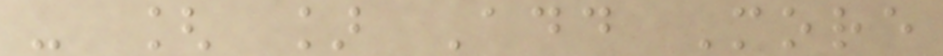- [ ] Add More
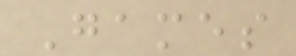Games
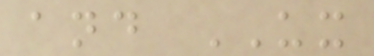and UX
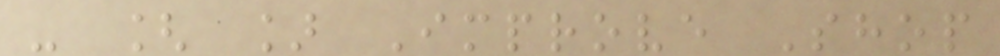- [ ] Improve Shop
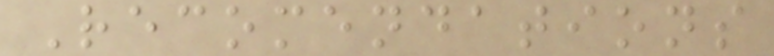Recomendations
